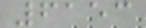6153
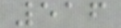516
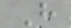H
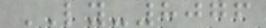LY-8076
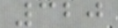320
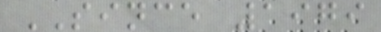SINCE 1979
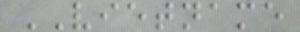VIETNAME
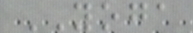YOGA
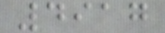4917
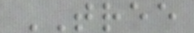TREE
